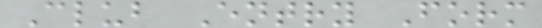Club Entry Form
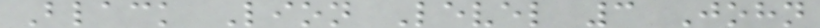Black Lion Level 3 John
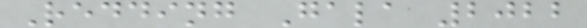Redding Gala 2022
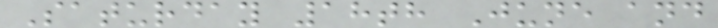Saturday 18th June and
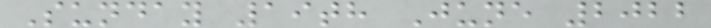Sunday 19th June 2022
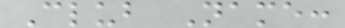Club Name:
